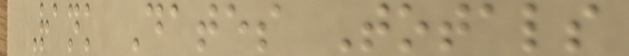Rank Dates Totals
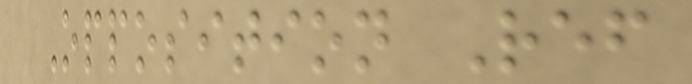Opposition Ref
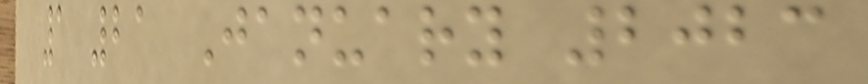1 21 January 2023
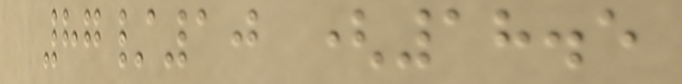87/10 (18.5
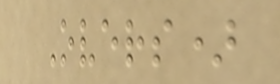Overs)
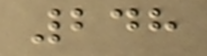248
